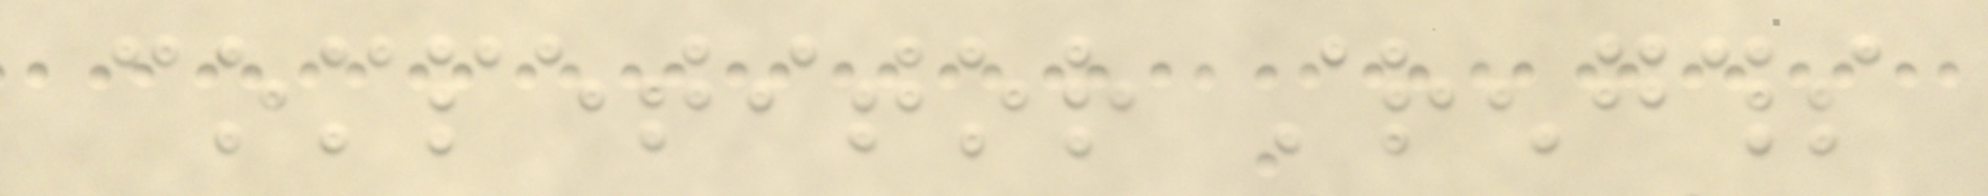competitor strengths
